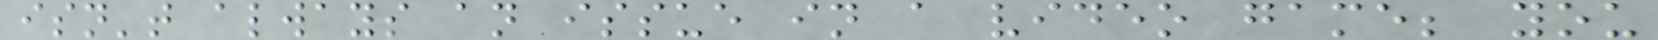isn't always an issue in a video game; you
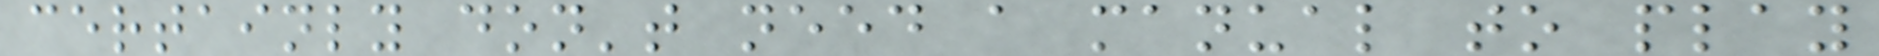certainly don't need a manual to play
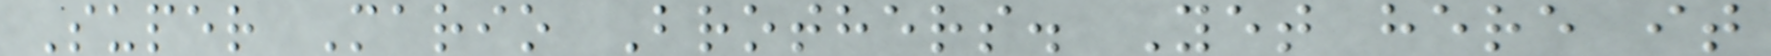Super Mario Brothers. Yet here it
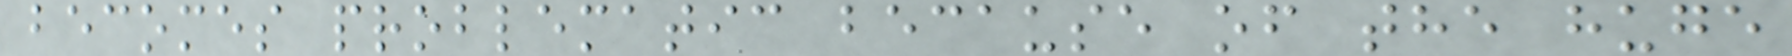becomes problematic because of the huge
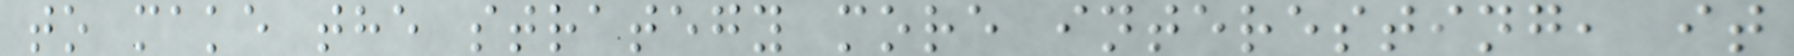to make the strategy more interesting, it
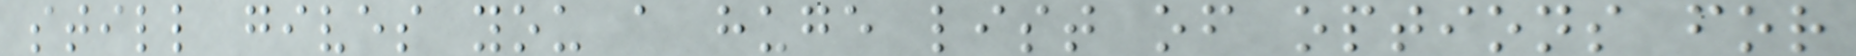still gives you a huge list of options for
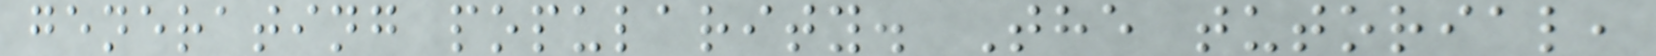generating popularity. The tutorial,
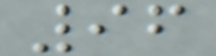96
